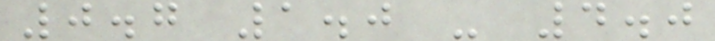0.7 1.0 - 4.0
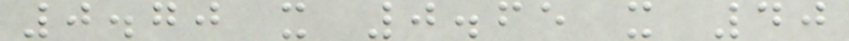0.70 x 0.65 x 40
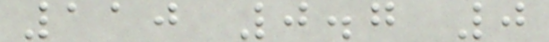110 0.7 0
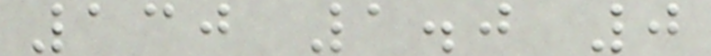130 1.0 0
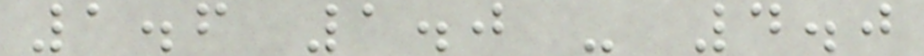1.6 1.0 - 4.0
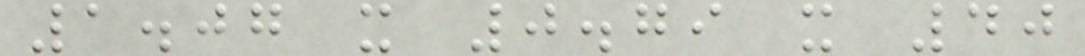1.07 x 0.79 x 40
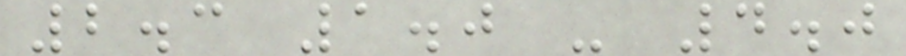2.3 1.0 - 4.0
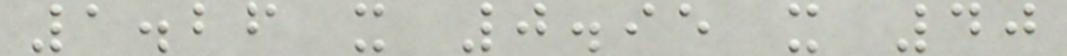1.26 x 0.95 x 40
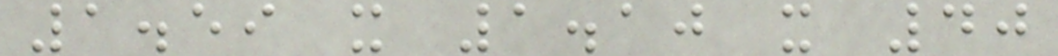1.59 x 1.10 x 40
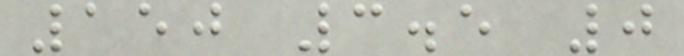150 3.5 0
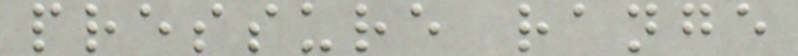pressure range
